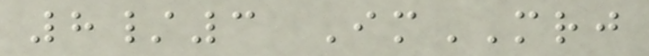8/3 ImMRJ
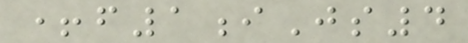+f1iJs4
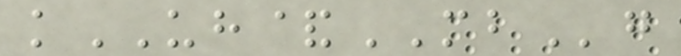kUH&MBg
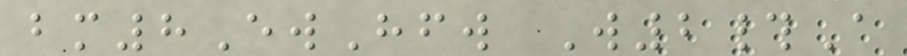bm8EwHfw W2#A
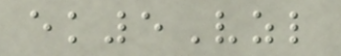ek5Vzl
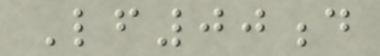Lf00d
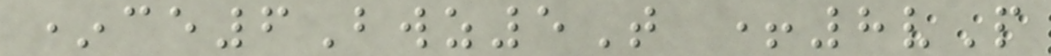*ce6Bwz5T +8vP
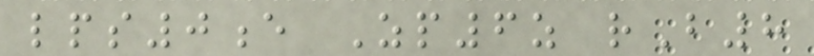lps0e Zp6z rB8
